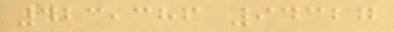423,386 94327
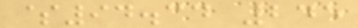$94.34 245
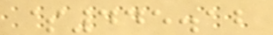$445.12
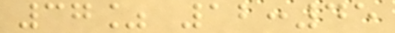37% 12:45
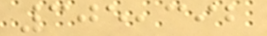305,392
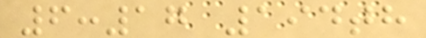6:17 194th
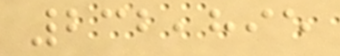232,895
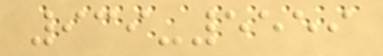939-5559
